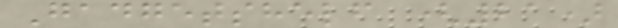Gadgetshelf (21)
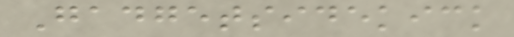Gadgetsidekick
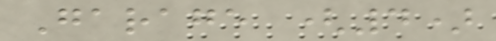Garage (4)
